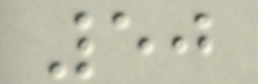50
